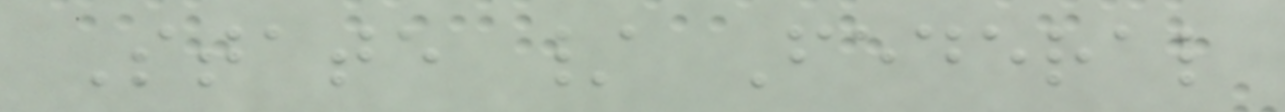State / Federal
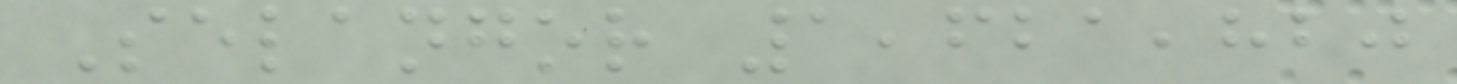Selangor 1,621,820
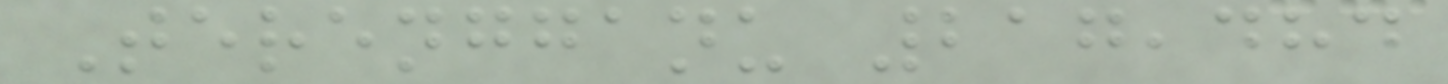Terengganu 217,484
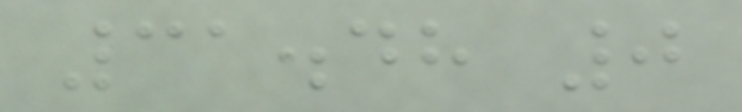31.48 0
